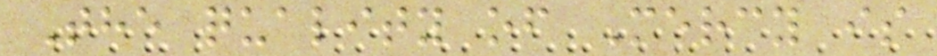The quality of Mercy is
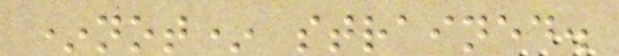*not* strained.
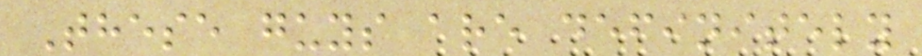These guys are definitely
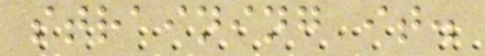straining it.
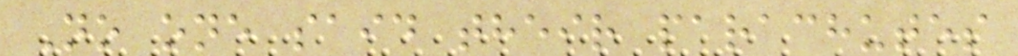No one said their parachutes
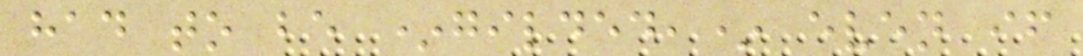had to be *gilded,* even if
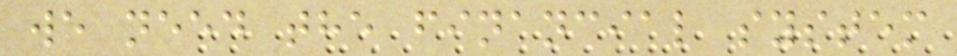we need the financial system
